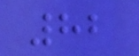82
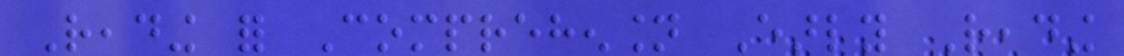Reading for Comprehension Early Reading
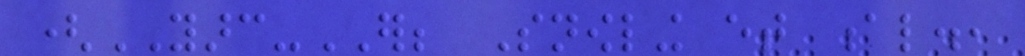(YARC-ER; Snowling et al.,
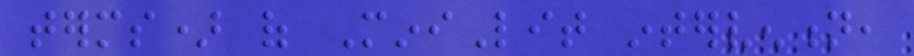terms) of MiniLit intervention,
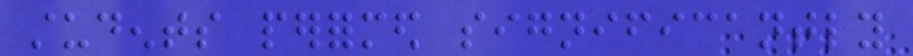students performed significantly
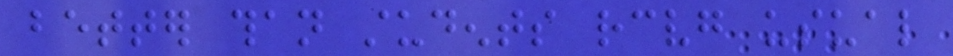better than students receiving usual
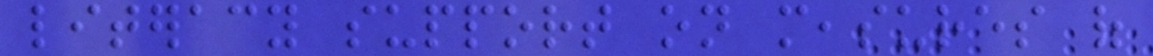literacy support on measures of
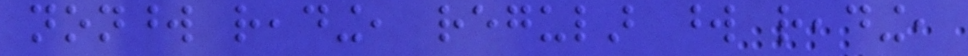nonword reading, regular word reading,
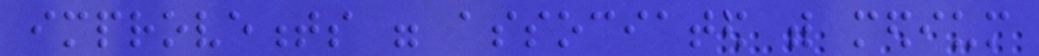improvements were associated with medium
